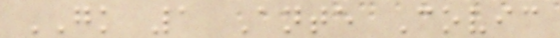GK 1 Ante Covic
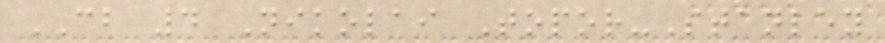CB 4 Nikolai Topor-Stanley
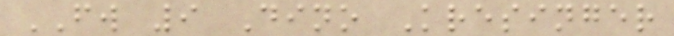FW 9 Dino Kresinger
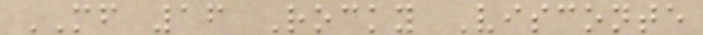MF 16 Rocky Visconte
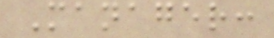Manager:
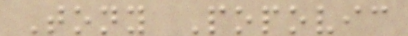Tony Popovic
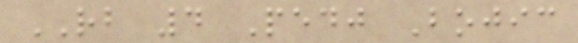RB 4 Pedj Bojic
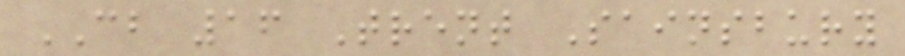CB 16 Trent Sainsbury
